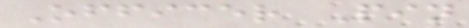Officer Pin
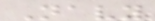Navy
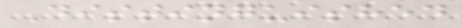Distinguished
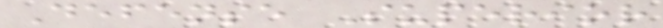Defense Superior
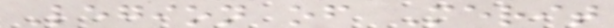Legion of Merit
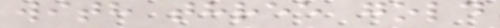with three gold
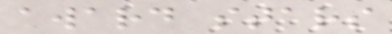award stars
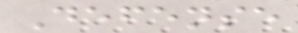Defense
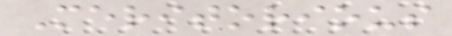Meritorious
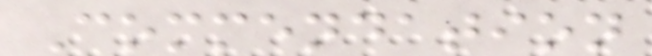Commendation
